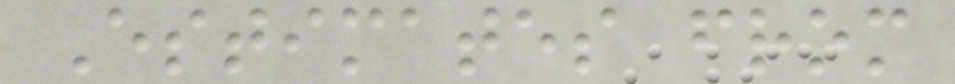Estimates from
